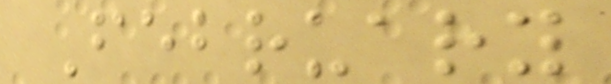February
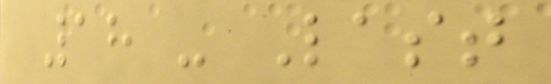18 - Last
